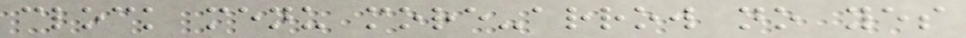clock menu more-arrow no yes
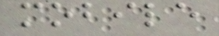mobile
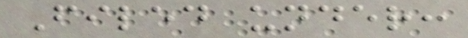Filed under:
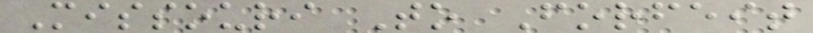Missouri To Forfeit
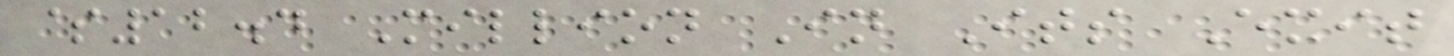$12.4 Million In Its Exit
